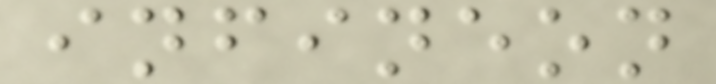infineon
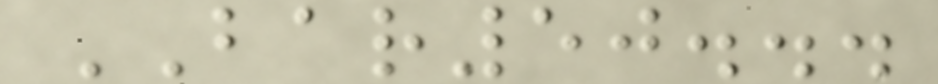BAR50...
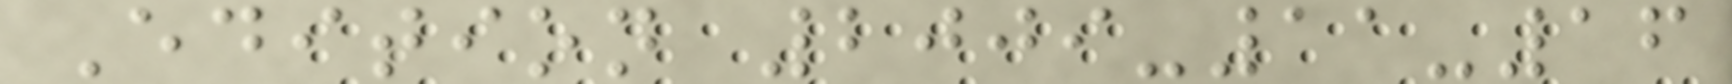Edition 2009-11-16
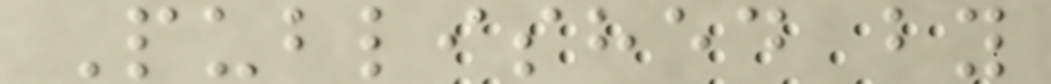Published by
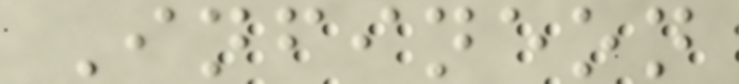Infineon
